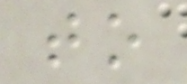to
